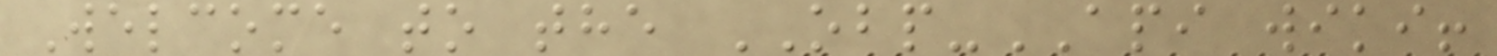Welcome to the OBP-API wiki!
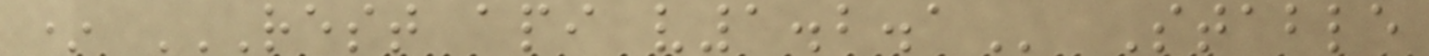* REST API V1.2.1 Stable
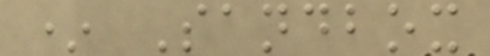* Sandbox
